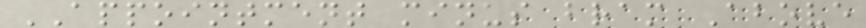APPOINTMENT minus bram Above
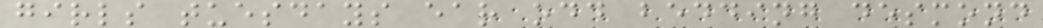girls tuesdays ear odd bedding desmond
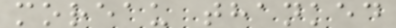moreau thanked
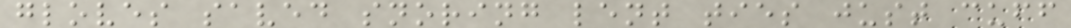gloves saved snoring lent ties just cuff
